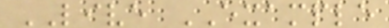LIVE EXAMPLE
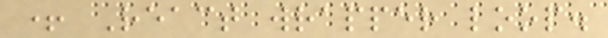+ React wrapper loop.
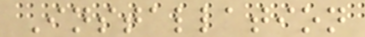Installation
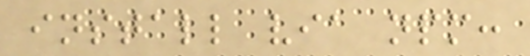install via npm:
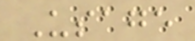Usage
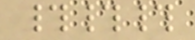###
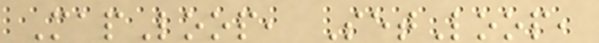MapLoop, SetLoop,
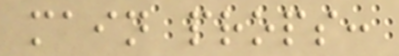main props:
